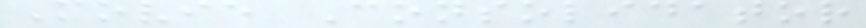Movie Consolidator
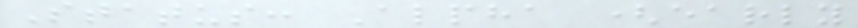Status: Alpha (early
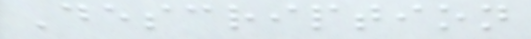Description
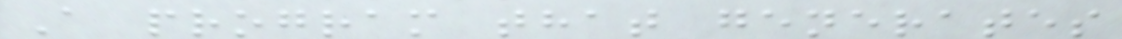A program that generates
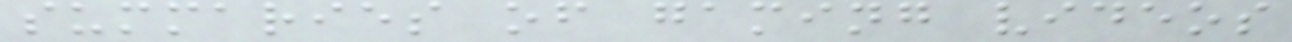summaries of gaming videos
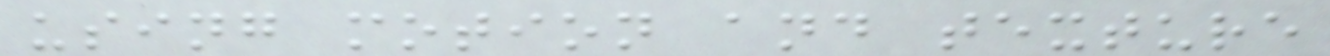using motion and texture
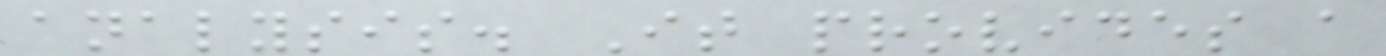analysis. It provides a
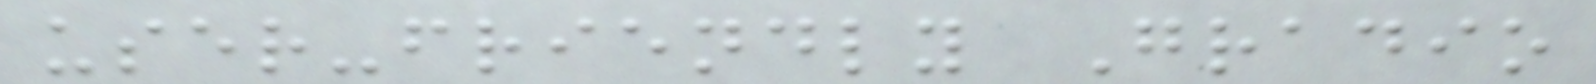user-friendly Gradio
